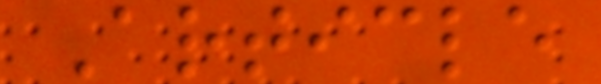Article
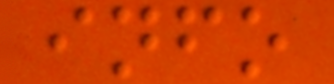info
